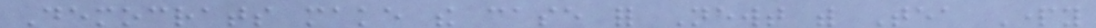Democrats make the case for Newt with Tea Party
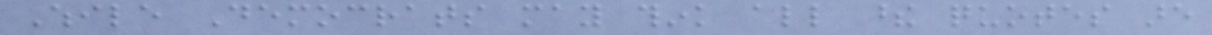While Democrats may think all these quotes are
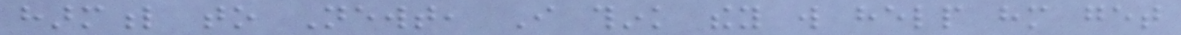harmful to Newt, I think they will help him get
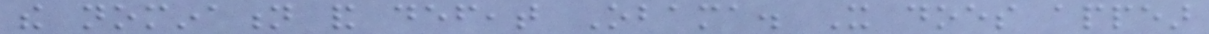the nomination and defeat Obama. It does appear
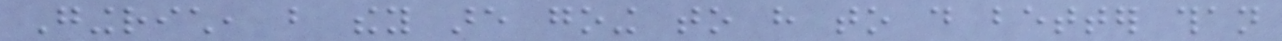Gingrich, but they are going to have to do better than
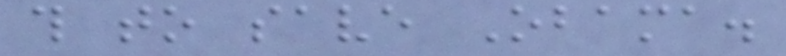this to save Obama.
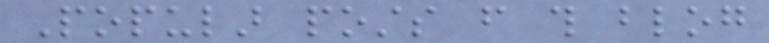Popular posts from this blog
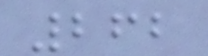262
